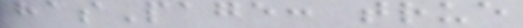hasPage: true
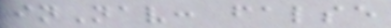inNav: false
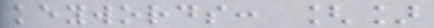keywords: []
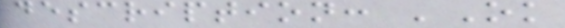description: 'Ok
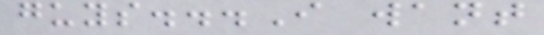guys...I want
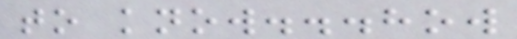to know...how
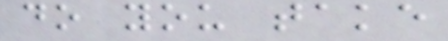do you take
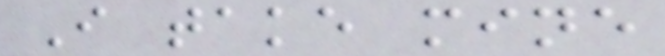I take mine
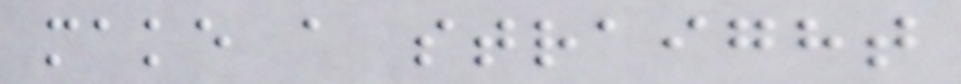make a straight
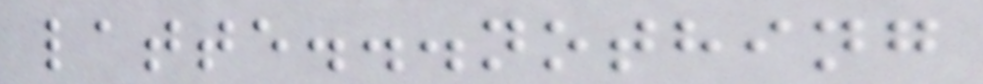latte...nothing
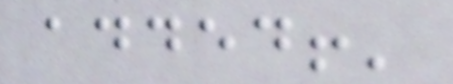added!'
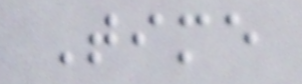Time
